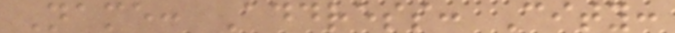Name: Address: City:
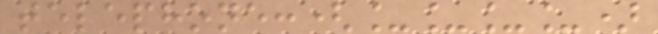telephone:(____)
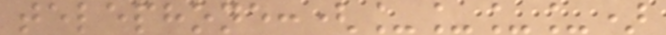telephone:(____)
